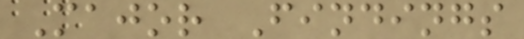Major Findings
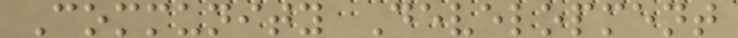Community Development
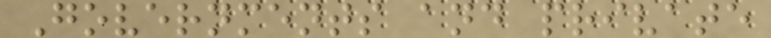Governments and private
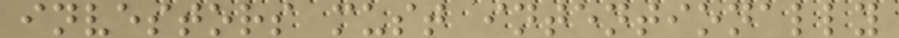investors must intentionally
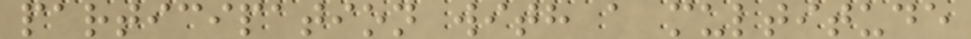participation with a multitude
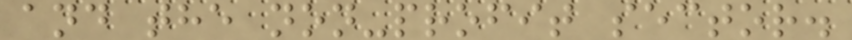and the non-profit sector.
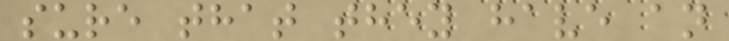sure that they have an
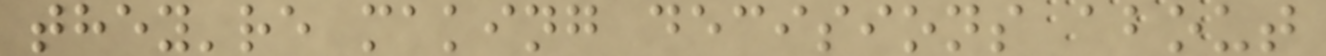they're making decisions about
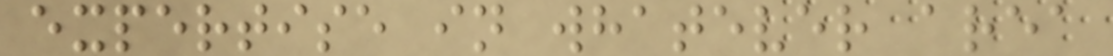expertise in whatever area
